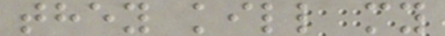they kill my
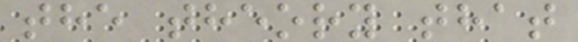the theory that
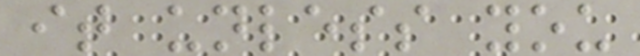it unless you
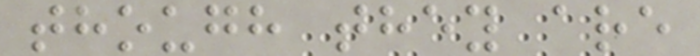though they are
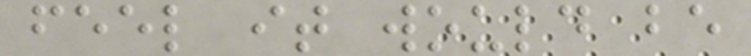feel it would be
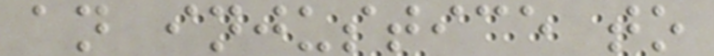an injustice to
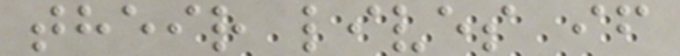their lives if
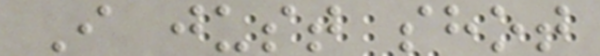I just shot
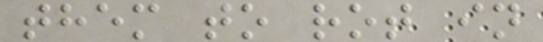them to rot in
